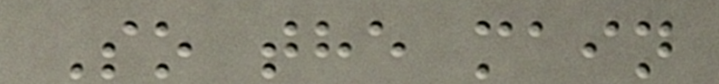So the main
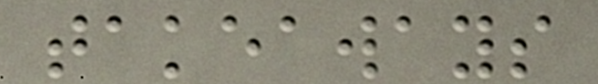takeaways
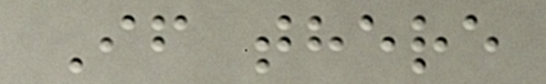If there
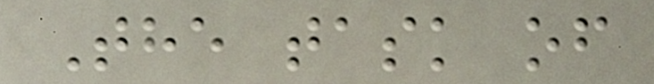The task of
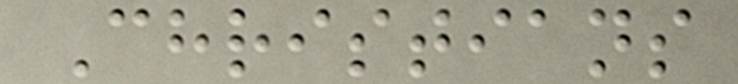Christians
